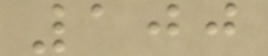100
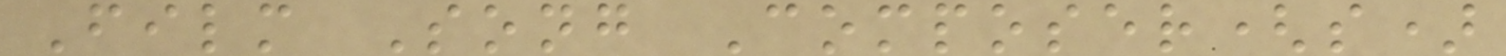Film Song Composer(s)
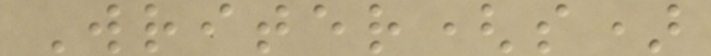Writer(s)
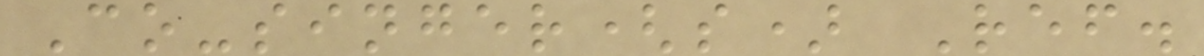Co-singer(s) Ref.
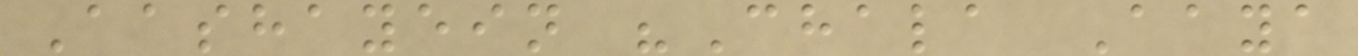Aashayein "Chala Aaya
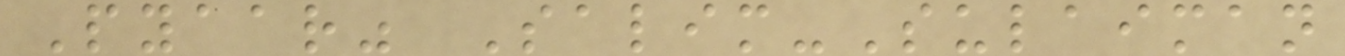Pyaar" Salim-Sulaiman
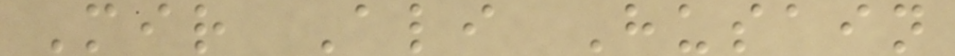Mir Ali Husain
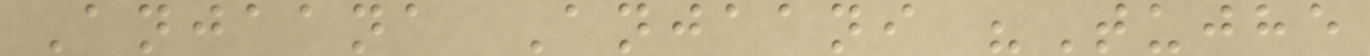Anjaana Anjaani "Tujhe
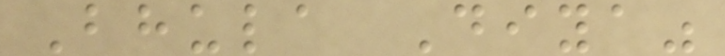Bhula Diya"
